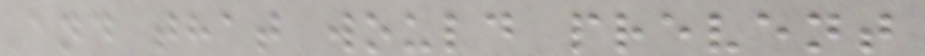and that would prevent
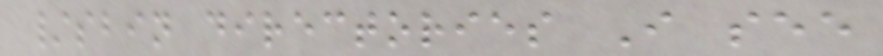/sbin directories I see
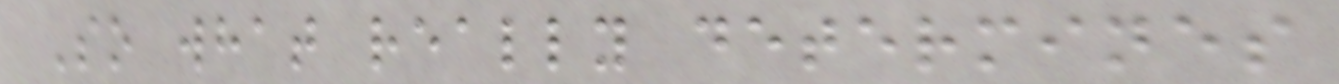So what really determines
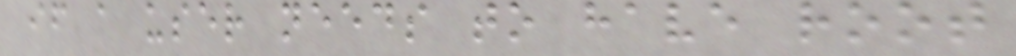if a user needs to have root
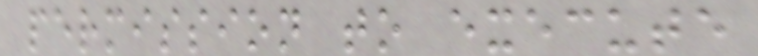permission to execute
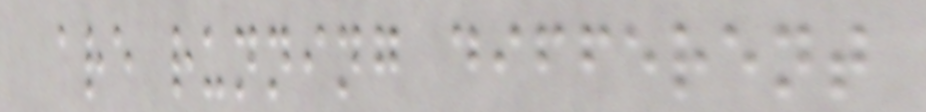are running different
